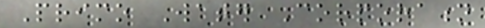Primo Water Corporation
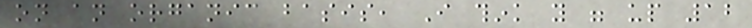on an organic basis, I think you were up 12
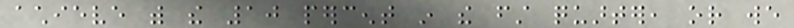achieve with the 10 percent in the first quarter, or we
